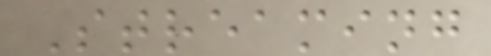Streaming
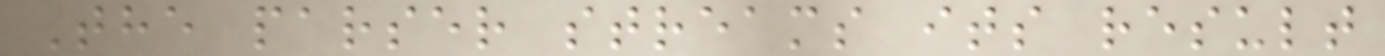The parser streams its result
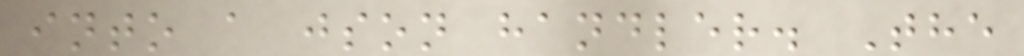into a json handler. The
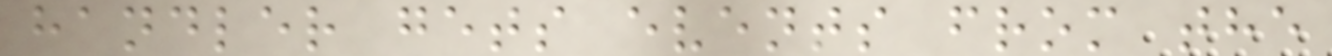handler gets events from the
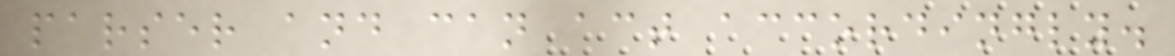parser and can act accordingly.
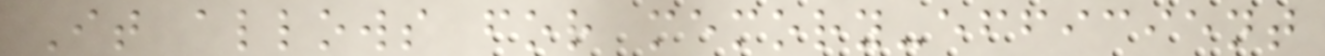It allows for memory-efficient
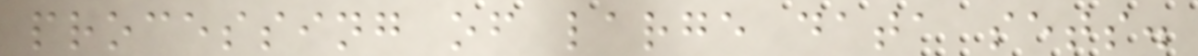processing of large data sets.
